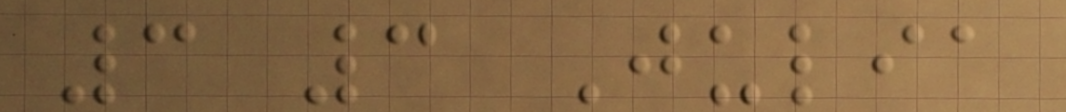3 3 Julia
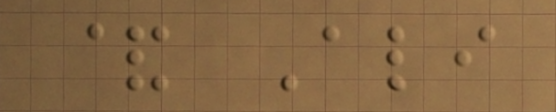& Ali
